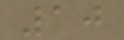10
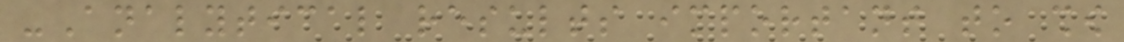-Analytical results important to show
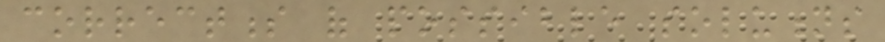correctness of possible solutions
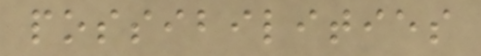possibilities
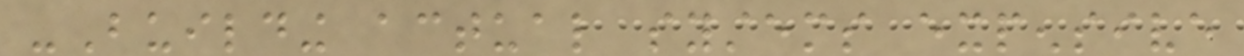-Building actual systems expensive
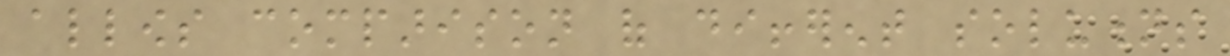allows comparison of different solutions
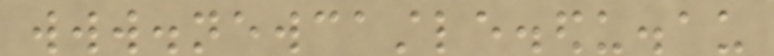www.newcastle.edu.au
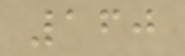160
